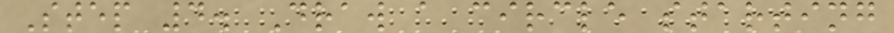Step 4. Draw a circle starting
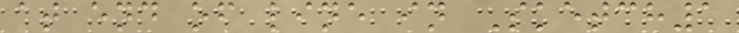at end of line in Sketch1
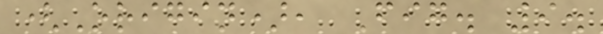(Origin), Fig. 9.
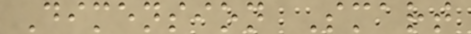Dimension Smart
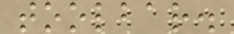toolbar.
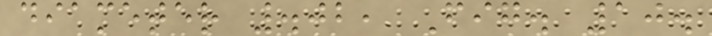diameter .02, Fig. 10.
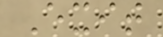Exit
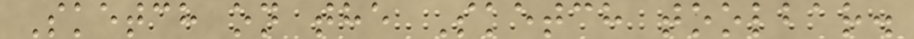Sketch on the Sketch toolbar.
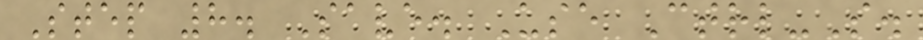Step 8. Save. Use Ctrl-S.
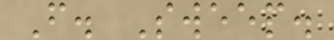F. Sweep.
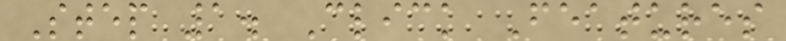Step 1. Click Features
